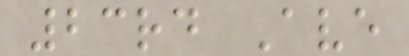23rd Ave
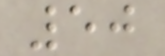50
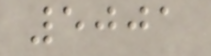5001
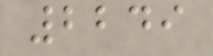2249
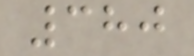380
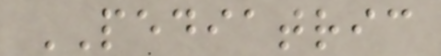PEDIATRIC
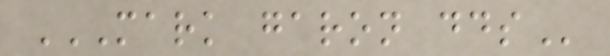MARK GARON DDS
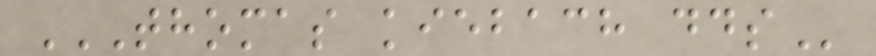THOMAS KIEBACH DDS
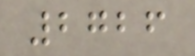2726
